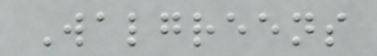Walgreens
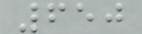650
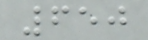650
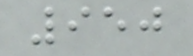950
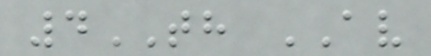4TH AV
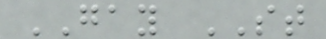GAY ST
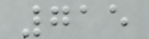715
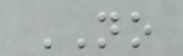NO
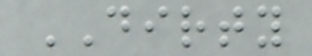DIRTY
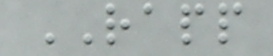RAPP
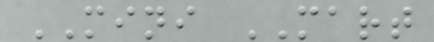MINI MART
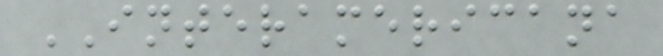INTERAMERICANA
